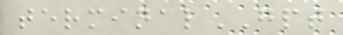terminalGPT
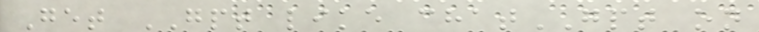Get GPT like chatGPT on
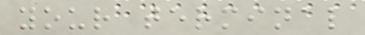your terminal
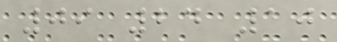09 24 10
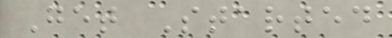Get Started
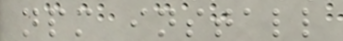npm install
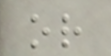or
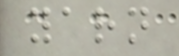yarn
